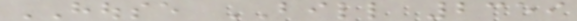HOUSE BILL 2359
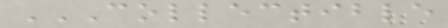COLLECTIBLE
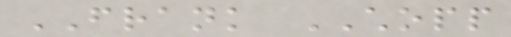FRANK CHOPP
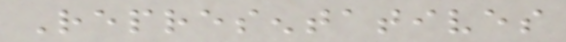Representatives
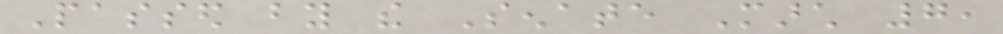Passed by the Senate March 7,
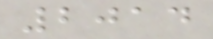2014
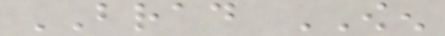BRAD OWEN
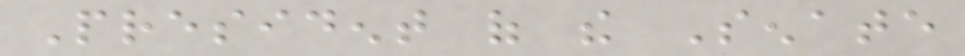President of the Senate
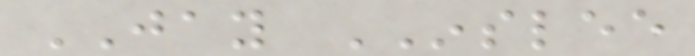JAY INSLEE
